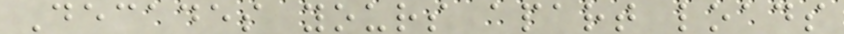Decades yours apart loads
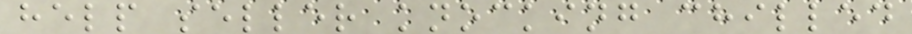help seller knocking chilled
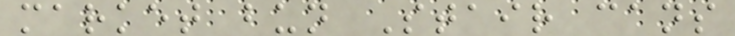market bun Stair cans
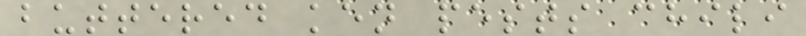buttered ken pests chili
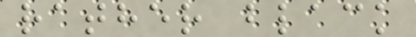rather black
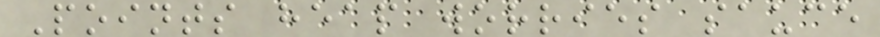Points heap worries sauce
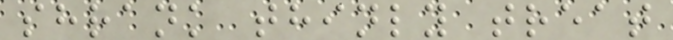shrank thinly treat
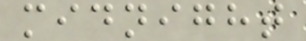midnight
